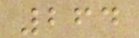264
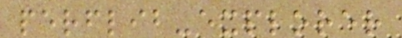perflib-explorer
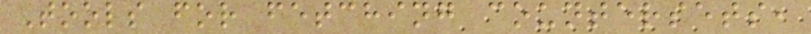Tools for fetching countersets,
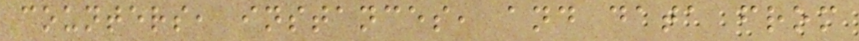counters, instances, and data from
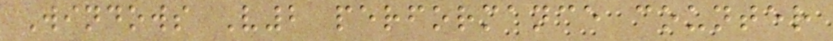Windows V2 performance counter
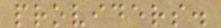providers.
